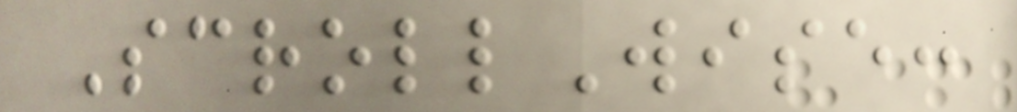ScrollWise:
